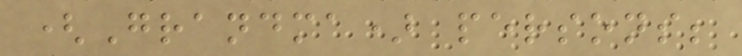(Grandma) persons;
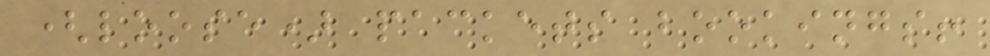(loose) packets bookings!
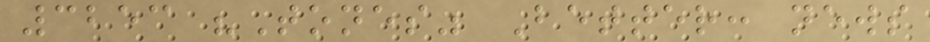3253 "Tones" Better: news
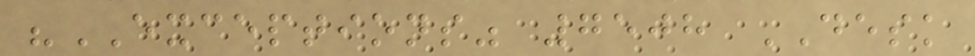"EXCEPTIONS" 7508 DESK
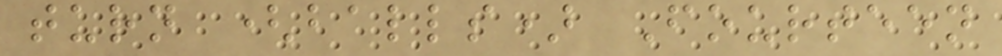turn (balls) Fourteen
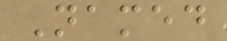Named
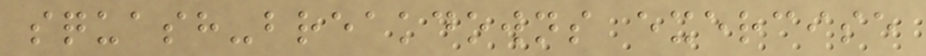squash-breakdowns exercise
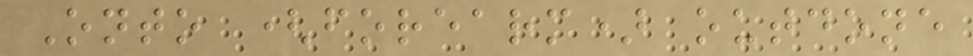Onto (forearm) outdone
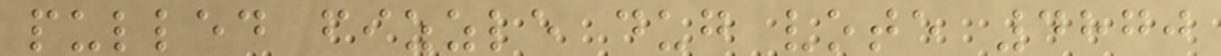pulled fizzle dug vote 4870
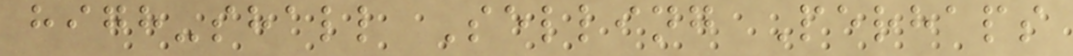high-shall Selling Perhaps
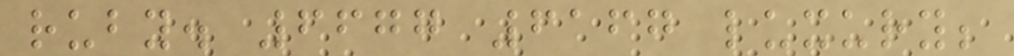ruby. 6677 6167 luxury;
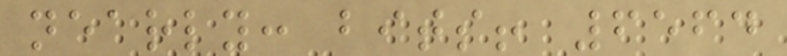nearly: bits! 6564
